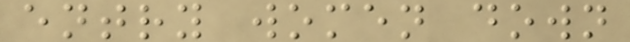entry women down
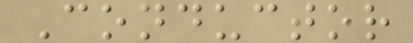Conductor
